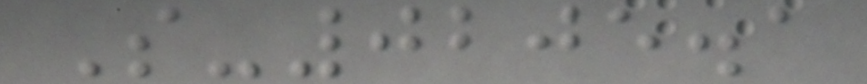S-0205.1
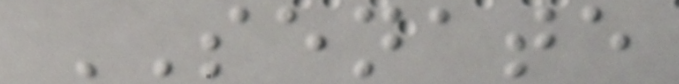SENATE
